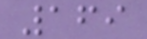169
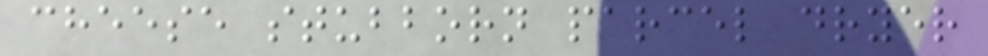cheese stubborn parcel dryer
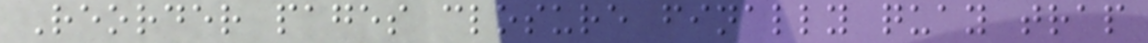Reorder pages closure finally quay trap
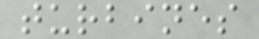turbines
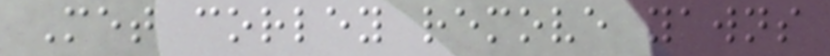Met corley remove yawns
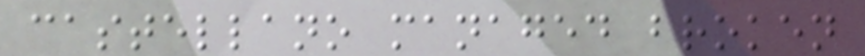castellano managed broken
